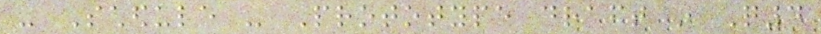- Schedule - Prototype draft in Q4
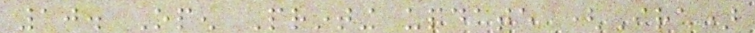10. Open Printing update (Ira)
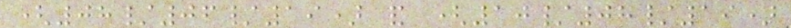(08/06/19) and (10/08/19)
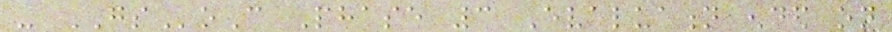- GSoC Phase 3 Evaluation ended on
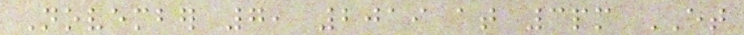November 7, 2019 at 3pm ET
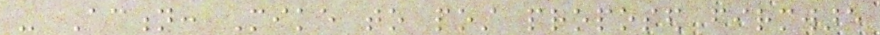- Action: Mike to post proposed firmware
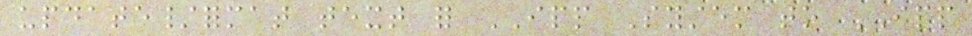update/format text for IPP System to IPP
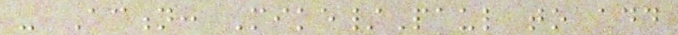- Action: Mike/Paul to add
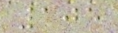105
